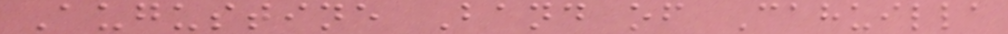Augustine Band of Cahuilla
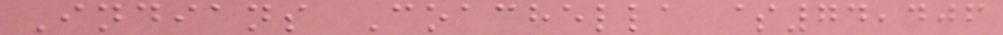Indians Coachella $74,406
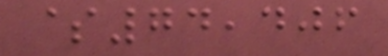$74,406
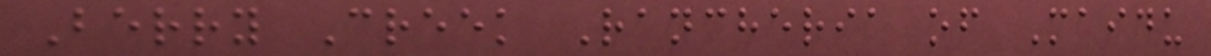Berry Creek Rancheria of Maidu
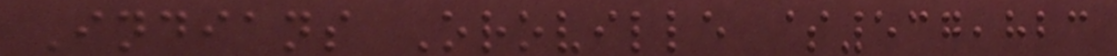Indians Oroville $537,823
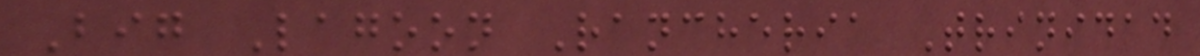Big Lagoon Rancheria Trinidad
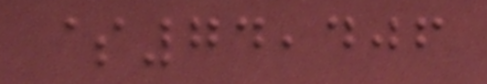$74,406
